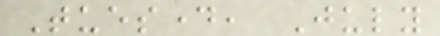Tuesday, July
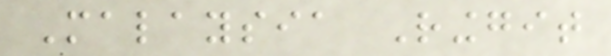Malaysia Ringgit
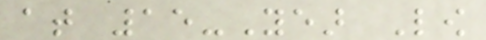at 15-Year Low
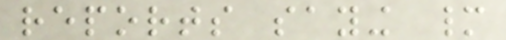reports saying many
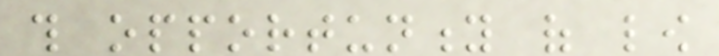this opportunity of low
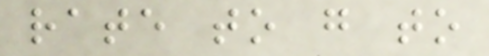rate to go to
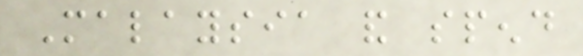Malaysia and spend
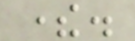there.
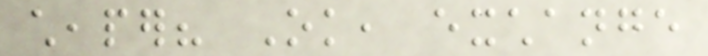cheaper? Ok, exchange
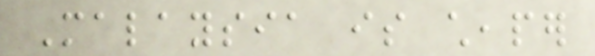Malaysia is cheaper
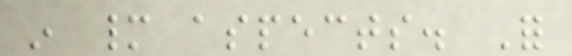in many aspects. For
